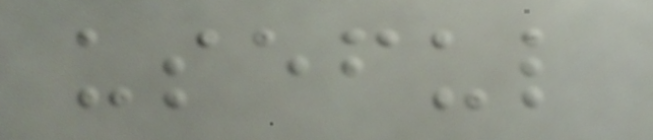useful
